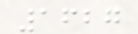1627
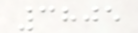3805
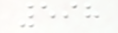598
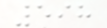598
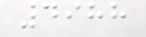4988
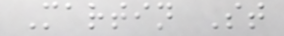Martin St
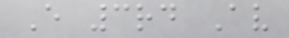E 3rd Av
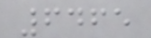6465
